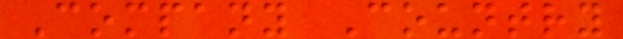Company Country
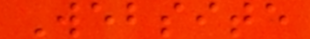Website
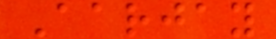Aarjay
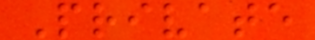Private
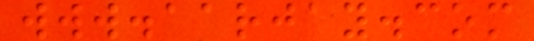www.aarjay.com
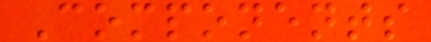Components
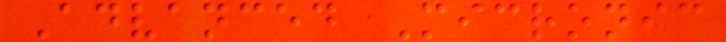Advanced Micronic
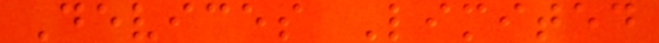Devices Limited
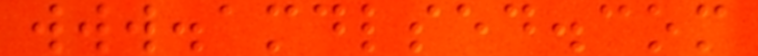www.amdlsed.com
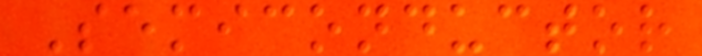Semiconductor
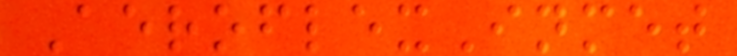AeroflexInmet
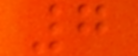7
